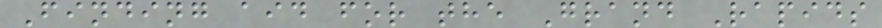Finding aid for the Grand Rapids
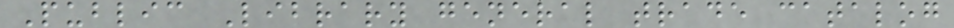Public Library general trade catalog
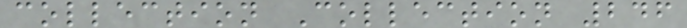collection Collection 246
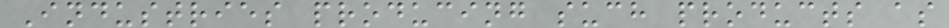Industries producing such products as
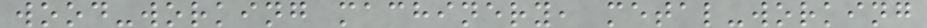wood-working machinery, metal-working
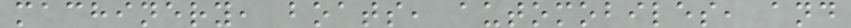machinery, boats, automobiles, and
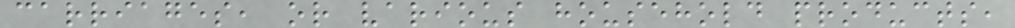carriages, or various household products,
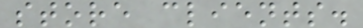store clients.
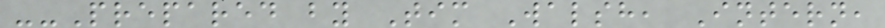--Prepared by Tim Walsh, Intern,
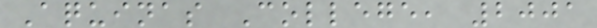Aquinas College, 2001
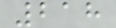218
